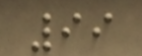99
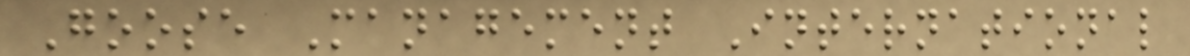Goose Management International
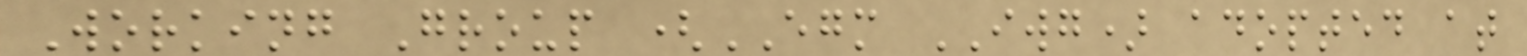Working Group (EGM IWG) adopted at
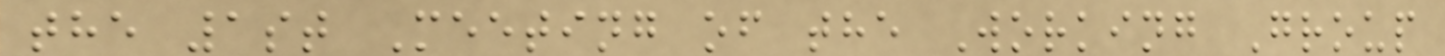the 1st Meeting of the Working Group
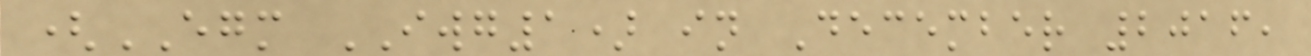(EGM IWG1) in December 2016,
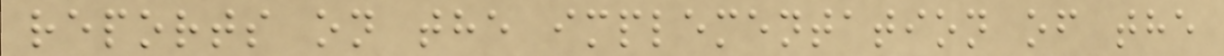reports on the implementation of the
